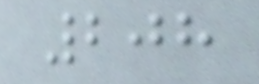208
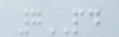7PD
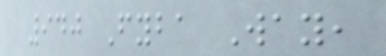940 Fyba Way,
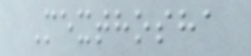Mexthosha
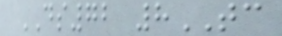DS72 8TC
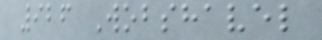926 Wobshavel
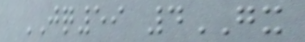JQ59 4GX
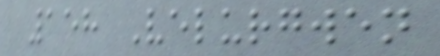158 Velurgwen
